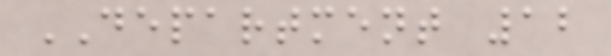DEPARTMENT 12
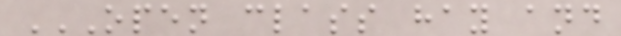OPEN CLASS HAY AND
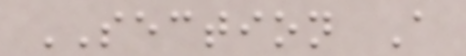SECTION A
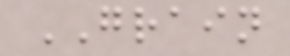GRAIN
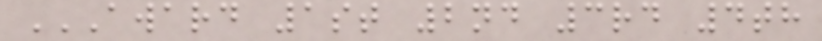AWARD 1ST 2ND 3RD 4TH
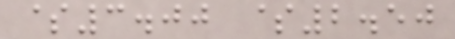$3.00 $2.50
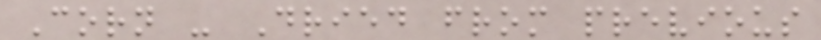Corn - Dried from previous
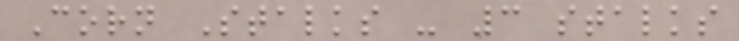Corn Stalks - 3 stalks
